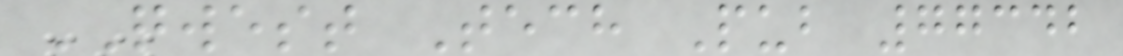QWEST Tech Pub 77342
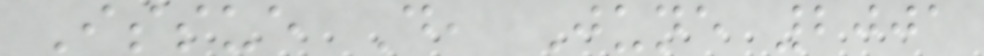Issue D, June 2001
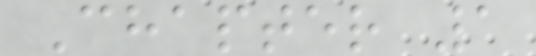Chapter 1
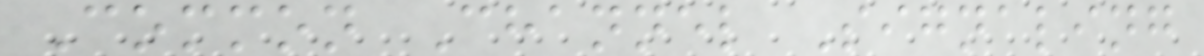Common Channel Signaling
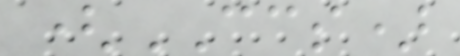(CCS)
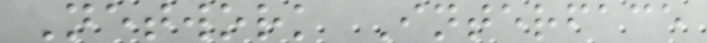Network Interface
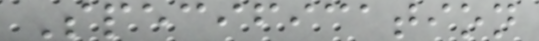Specification
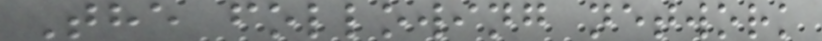The following network
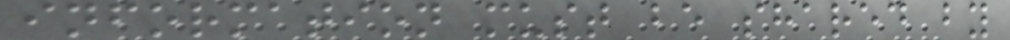information must be shared by
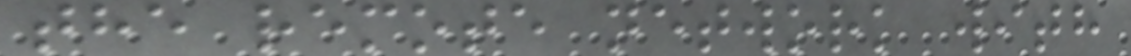the remote network with
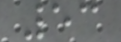53
